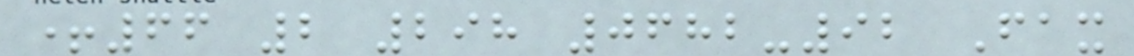+66 2 298 0682-92 Fax
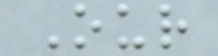Our
